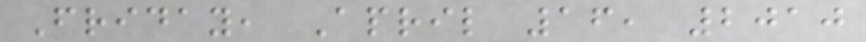Friday, April 16, 2010
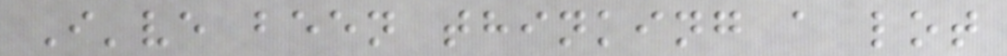I've been thinking a lot
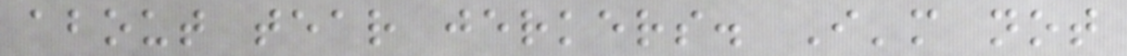about tear jerkers. I'm not
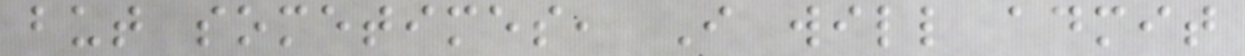but sometimes, I will admit
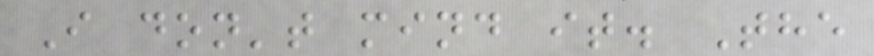I don't mind it. The
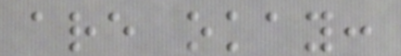are okay:
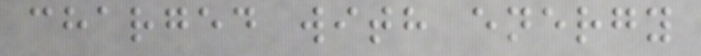charged with energy
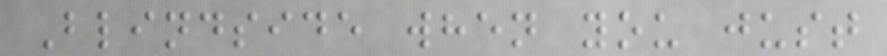Blindside when you just
